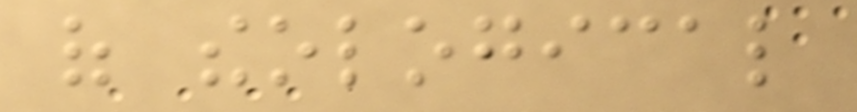of theological
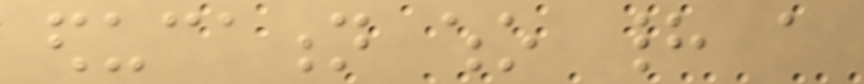education who had a
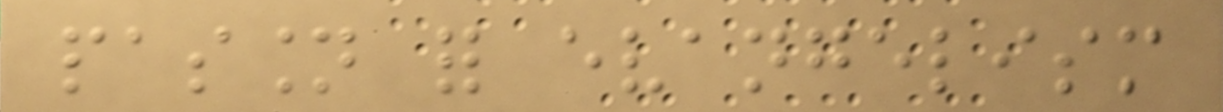passion for evangelism
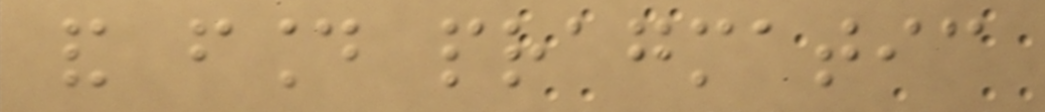and found pragmatic
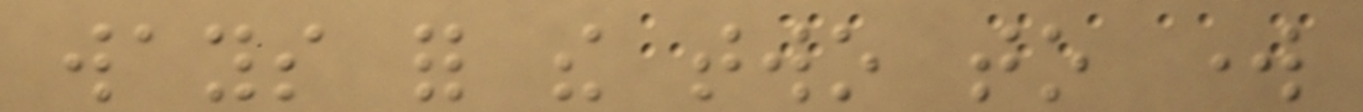ways for the two to work
